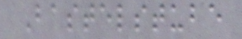Bastelstube
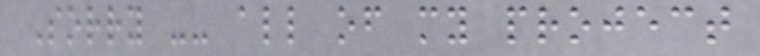Sorry -- all of my project
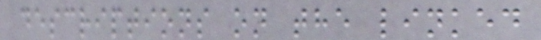descriptions on the linked
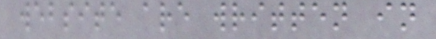website are written in
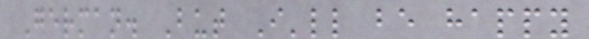German. But I'll be happy
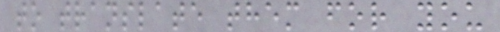to translate them for you
